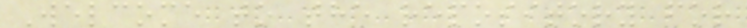Welcome to the repository for
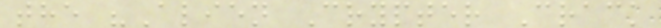the "Alien Crypter Crack
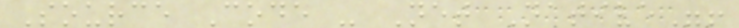Source Code - Net Native"!
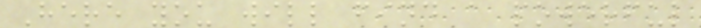Here you will find a powerful
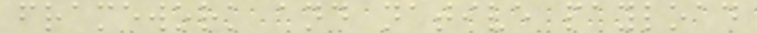framework and native payload
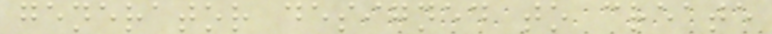generator designed to create
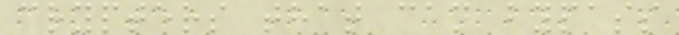crypters that can bypass
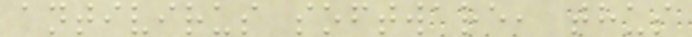antivirus software, thus
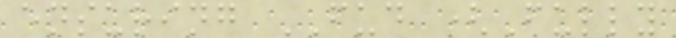ensuring FUD (Fully
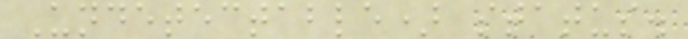Undetectable) status.
